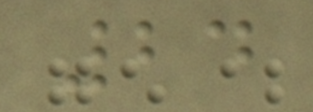24
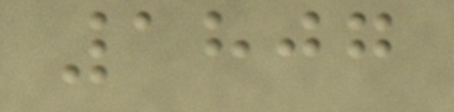1807
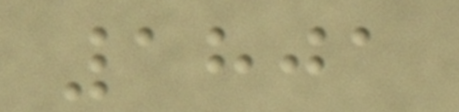1801
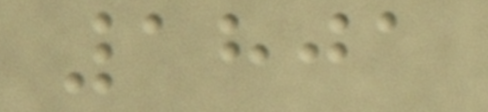1801
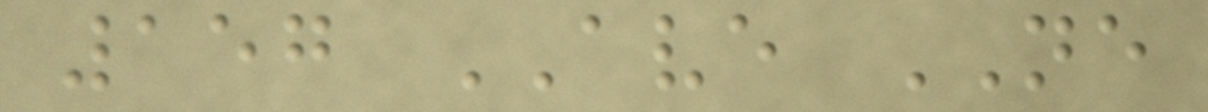157 AVE NE
